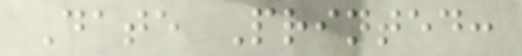Date Printed:
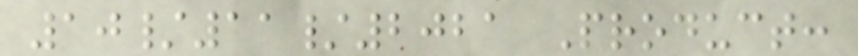10/11/2021 Product:
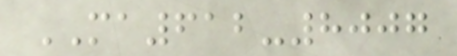MA612-8007
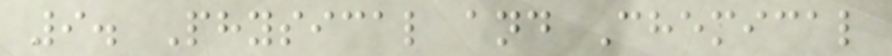9. Physical and Chemical
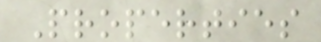Properties
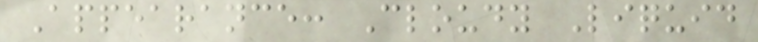Appearance: Cloudy Liquid
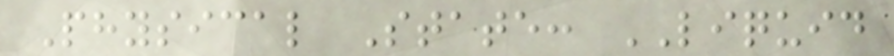Physical State: LIQUID
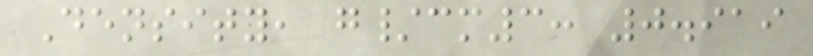Density, g/cm3: 0.919
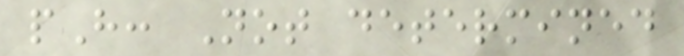pH: Not determined
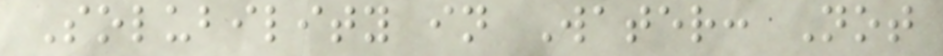Solubility in Water: Not
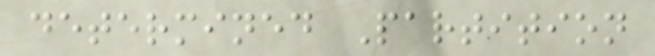determined Partition
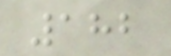182
